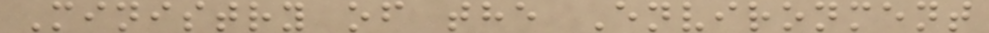Ministry of the Environment
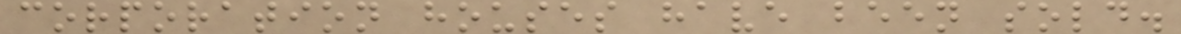corporation houses have been sold.
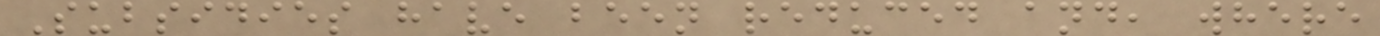Subsidies have been reduced and, where
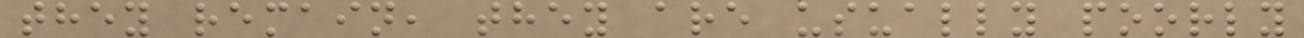they remain, they are usually poorly
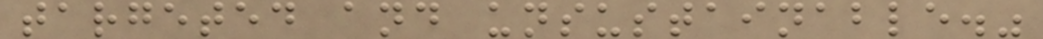targeted and unsustainable."
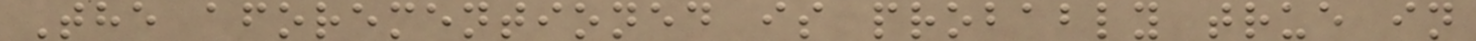The aforementioned is probably true in
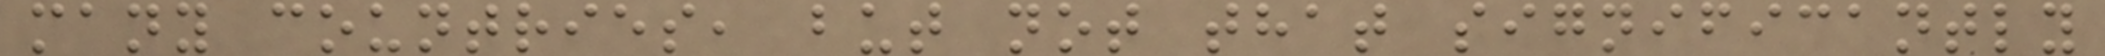many countries, but not that significantly
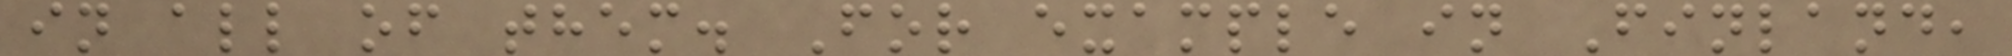in all of them. For example in Finland,
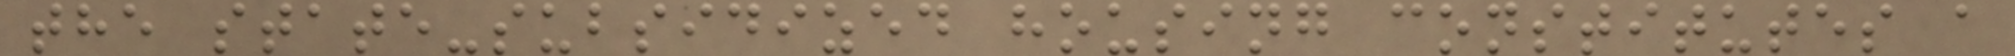the state-subsidized housing constitutes a
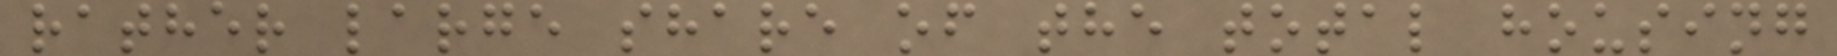rather large share of the total housing
